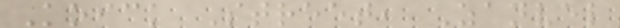Koick Street, Zanvel
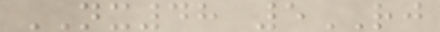NX48 5RJ
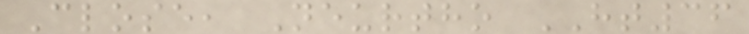Close, Neurtho HT36
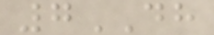7DH
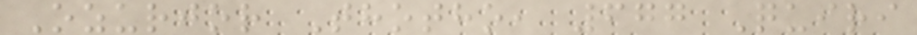Ozurjor Thotho, 677 Quiri
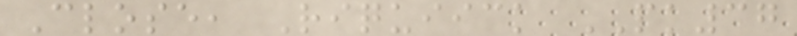Close, Riquiick PK37
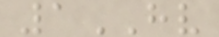1HV
